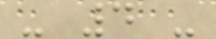- 4 -
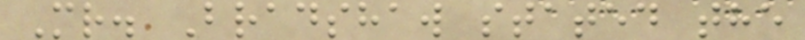Mr. Bradshaw stated the
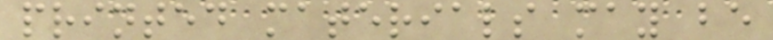printed materials may be
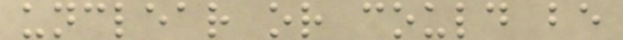unclear or could be
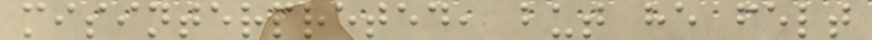misinterpreted, but he felt
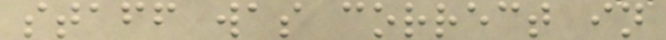staff was correct in
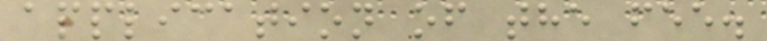application of the fee.
